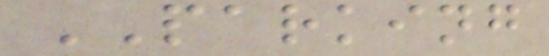PARKING
